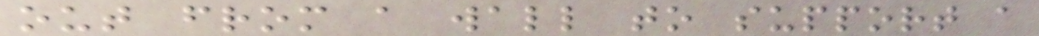out from a wall to support a
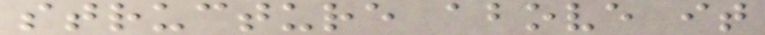structure above it
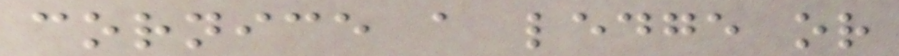cornice a ledge or
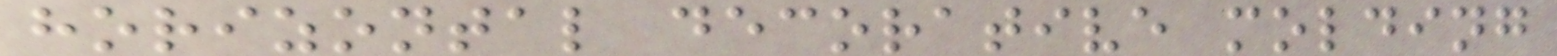horizontal decorative molding
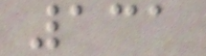131
